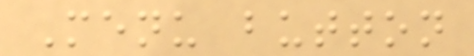Menu button
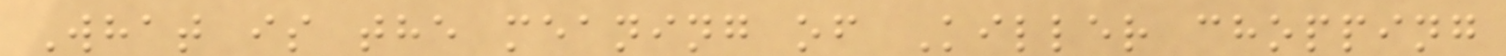What is the meaning of Killer chopping
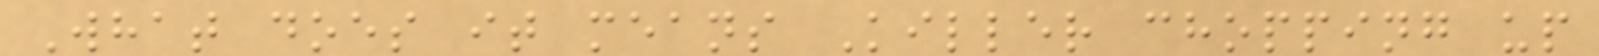What does it means Killer chopping up
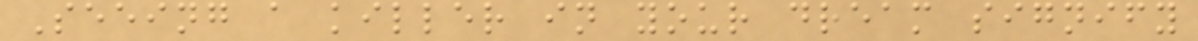Seeing a killer in your dream signify
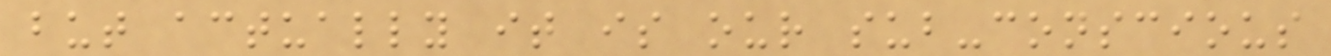but actually it is our sub-conscious
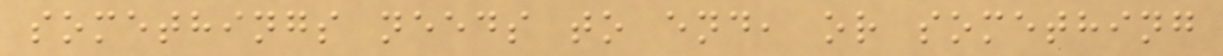somethings needs to end, or something
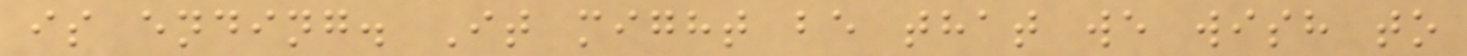is ending. It might be that we wish to
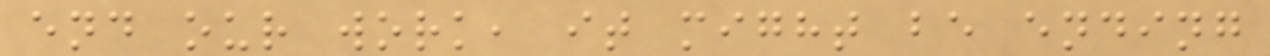end our work, it might be ending
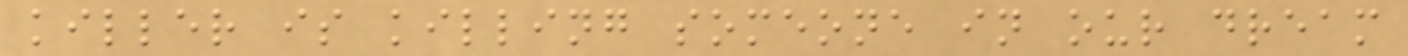killer is killing someone in our dream
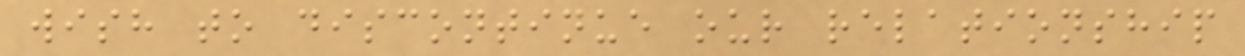wish to discontinue our relationship
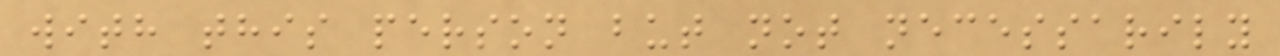with this person but not necessarily
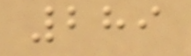289
